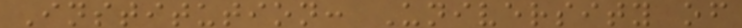Institution: University of
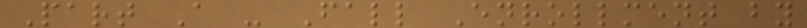Part A - Fall Enrollment by
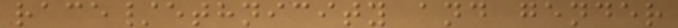race/ethnicity and gender
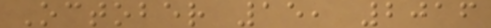October 15, 2016
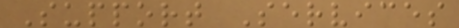Support Services
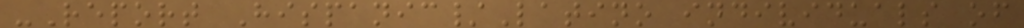-Report Hispanic/Latino individuals of
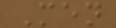Men
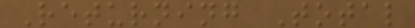Returning Total
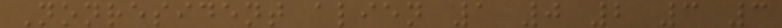Nonresident alien 1 0 2 3 3
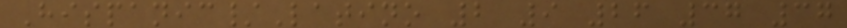Hispanic/Latino 2 9 26 37 37
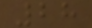28
